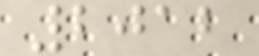2012
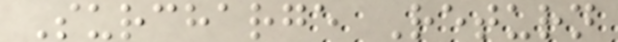Surcharge Return
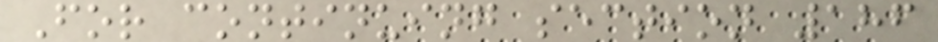For continuing section 186
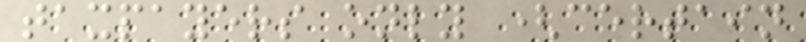taxpayers only (certain
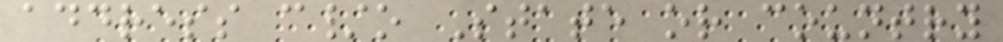address c/o State or country
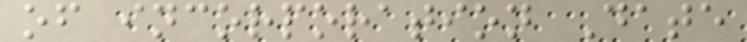of incorporation Date
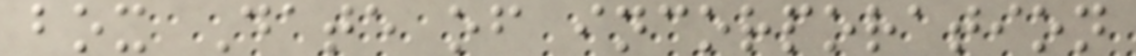box Date of incorporation
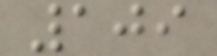109
